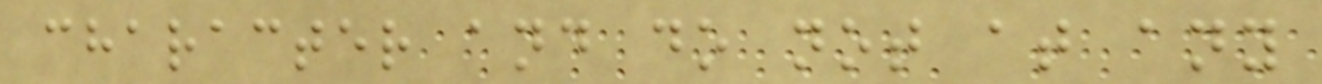character and do not at any
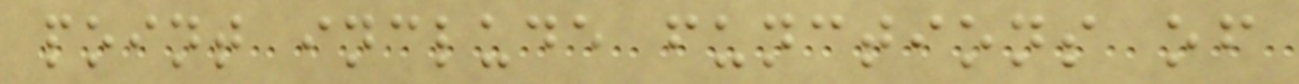point include functions of
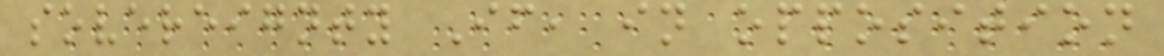sovereignty If, in opposition
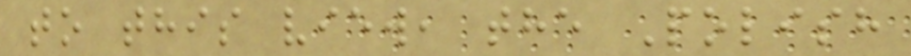to this view, the Polish
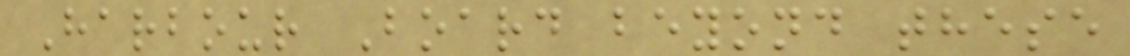Harbour Board beyond these
